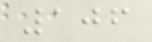106
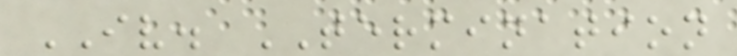IV. TERMINATION
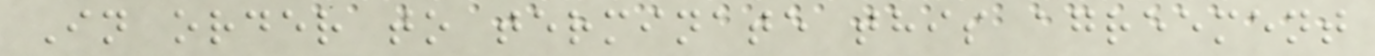In order to terminate this agreement
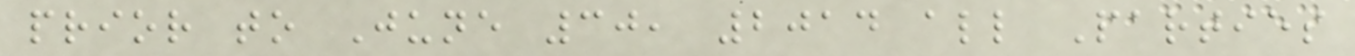prior to June 30, 2014 all Parties
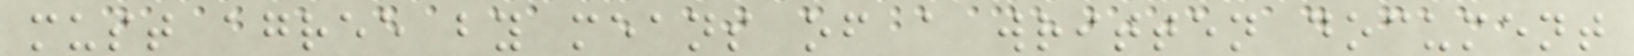must agree by means of a written document
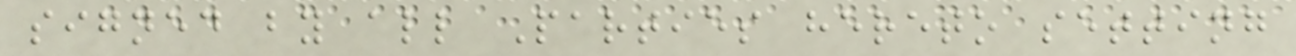signed by all Parties hereto setting
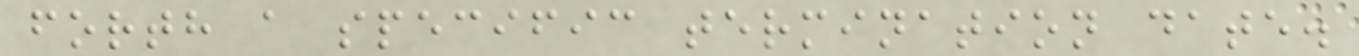forth a specific termination date.
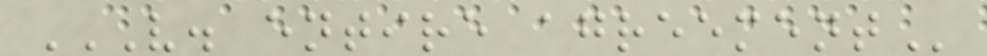V. ENTIRE AGREEMENT
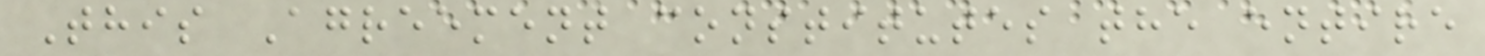This Agreement constitutes the entire
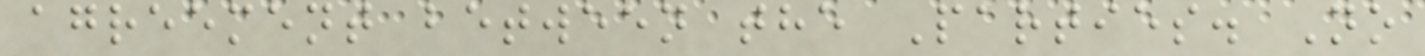agreement between the Parties. No
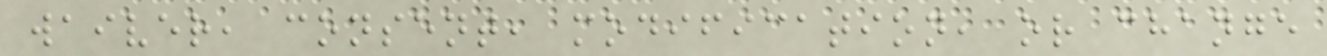waiver, consent, modification, or change
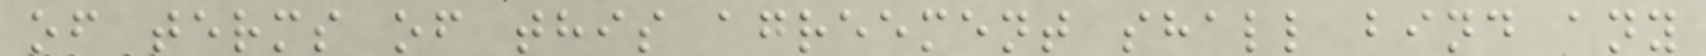of terms of this agreement shall bind any
